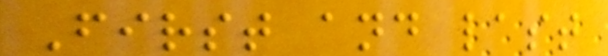First and last
